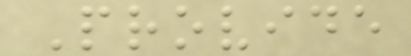Provide
